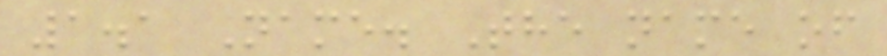1.1 Name. The name of
